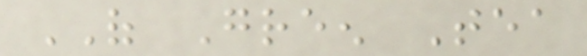OF Green Tea
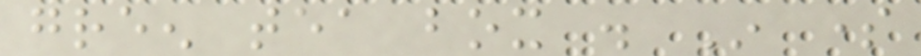green tea box . In some
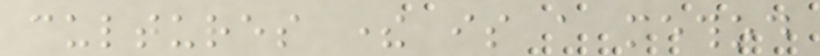cultures there is a method
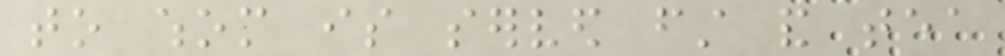to whom is served first and tea
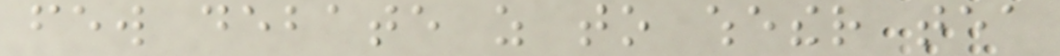few debate as to whether tea
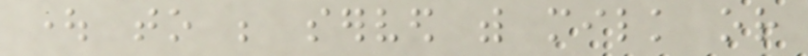ought to be served with milk or
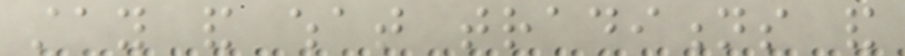stay and what traditions and
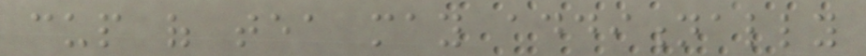cup of tea may additionally
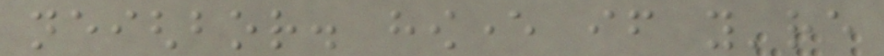neighbor. however if you're
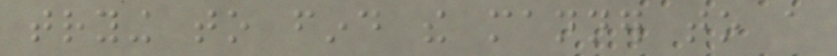trying to find the manner to a
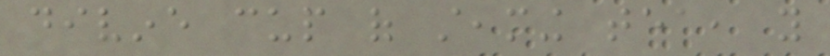divine cup of steaming tea, you
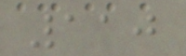110
